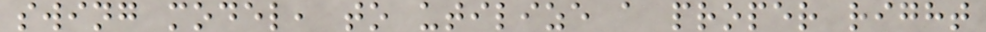swing model, to utilize a proper right
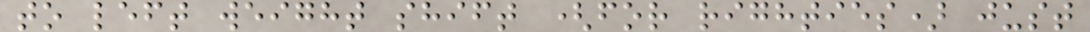to left weight shift (for righties) just
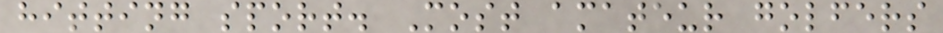hitting sport. Most amateur golfers
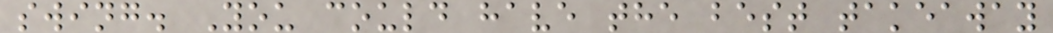swing. You could have the best takeaway
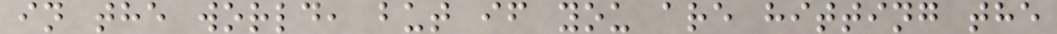in the world, but if you are hitting the
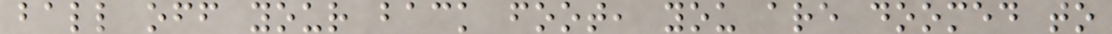ball off your back foot, you are doomed to
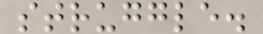struggle.
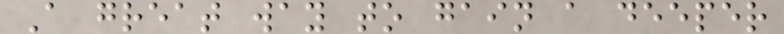A great way to gain a deeper
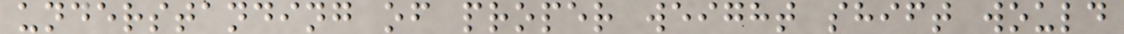understanding of proper weight shift would
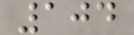104
